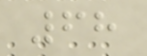68
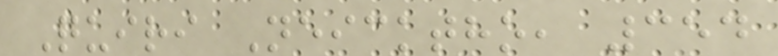Quiri Neicktho, 354
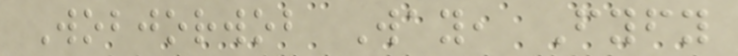Wobjorwob Way, Fyfy
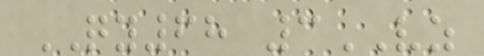QY68 3VZ
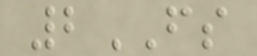2FS
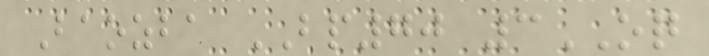Baozba BP70 3OQ
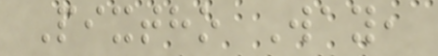Pixtho Way,
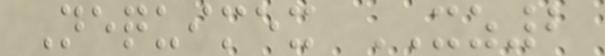Nequimex XZ2
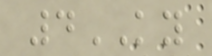4KY
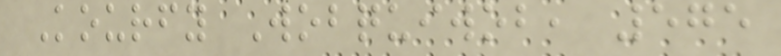Kourfy Wobquiwob, 575
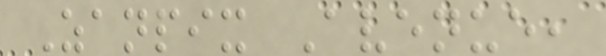Zanpix Avenue,
